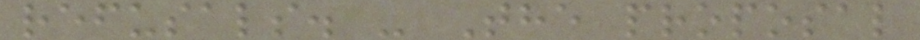refusals. - The proposal
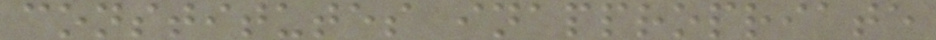constitutes inappropriate
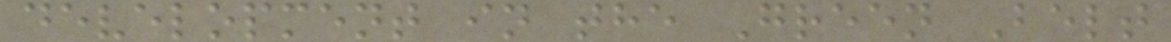development in the Green Belt
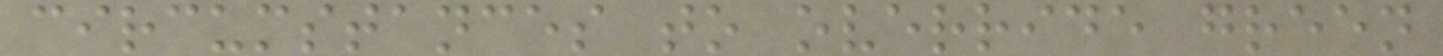circumstances to override green
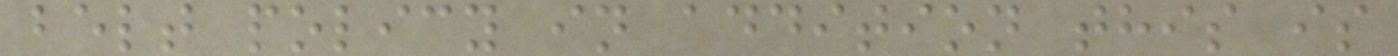belt policy in addition this is
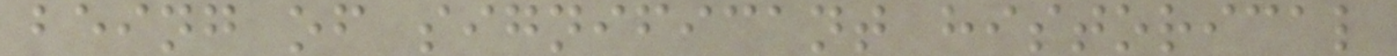being of significant historical
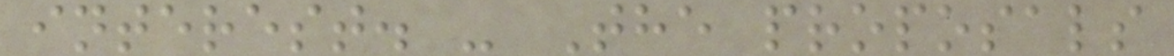interest. - The proposals
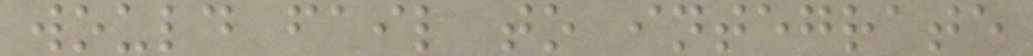would fail to integrate
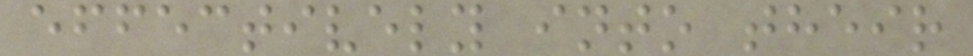effectively into their
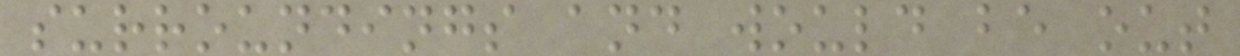surroundings and would be out
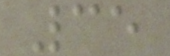35
